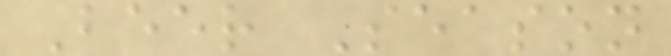Beer Season
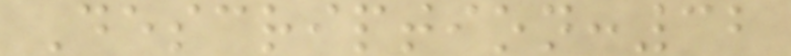Description:32
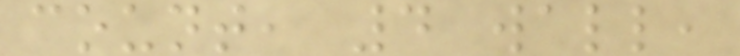count, 4 wall,
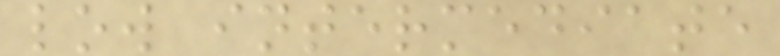low intermediate
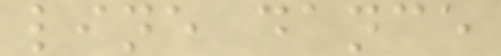line dance
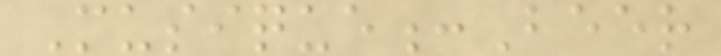Musique:Beer
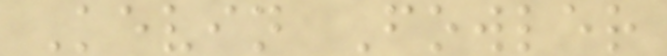Kevin Fowler
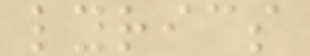lyrics
